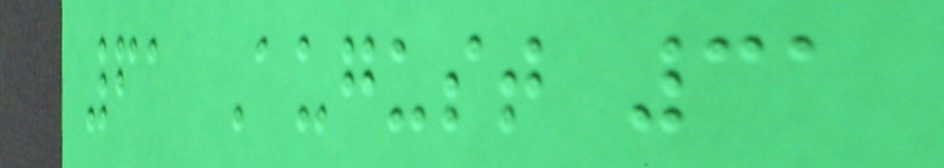61 August 31
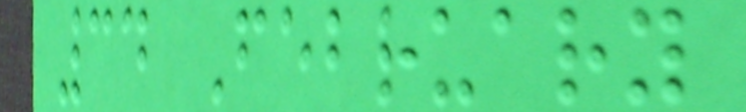34 February
